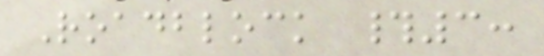Roadblock #3:
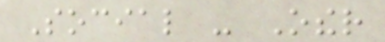Social - Other
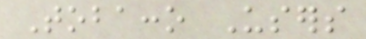Tobacco Users
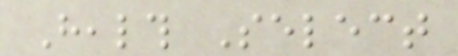Health Select
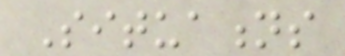Situations
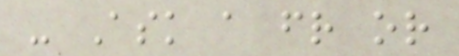- Ask a friend or
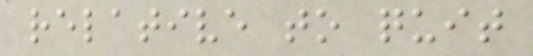relative to quit
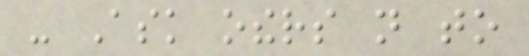- Ask others not to
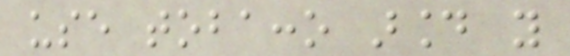use tobacco around you
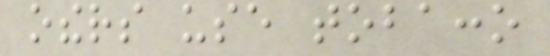others use tobacco
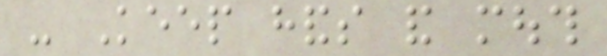- Keep hands and mouth
